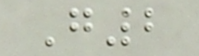G2
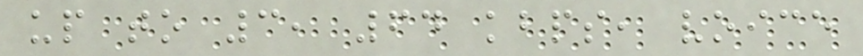up to 3, 64 kbps, voice
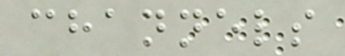channels
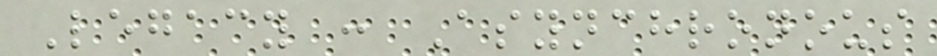Legacy : Asynchronous
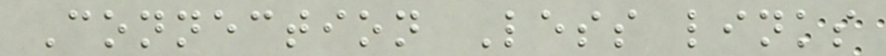Connection Less links
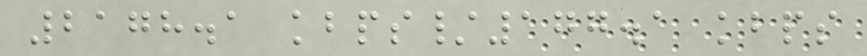2178.1 kbps/177.1 kbps
